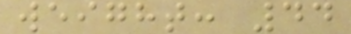weight: 44
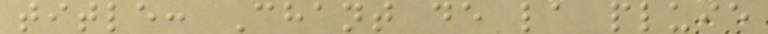title: Chant de la pluie
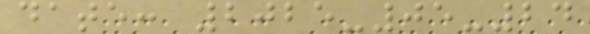date: 2025-05-24
